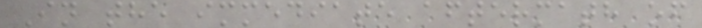In the immediate aftermath of
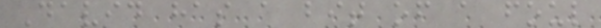David has a bit of a foul
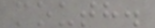mouth.
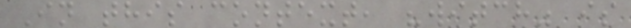In this context, "witch" is
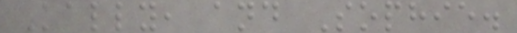Kally, and Sophie.
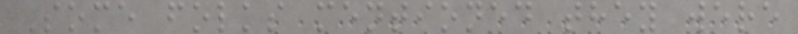Some folks mentioned they were
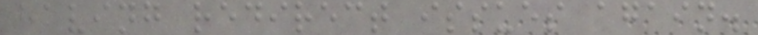having redirect issues again.
